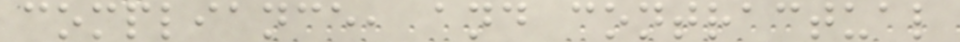compliance, and contractual
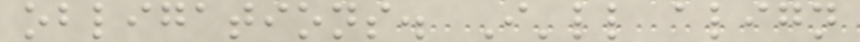obligations. I'll align
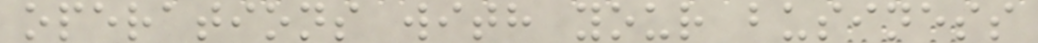operations with your business
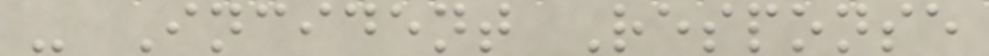- Incident Response
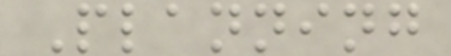Planning
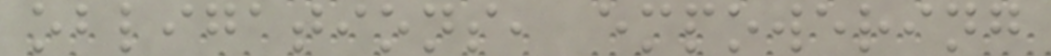obligations, empowering
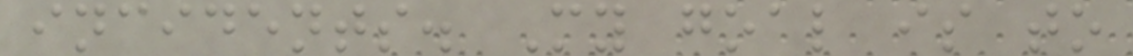incidents. My goal is to
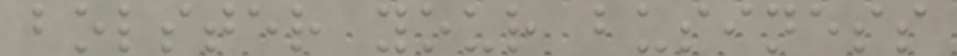bolster your business
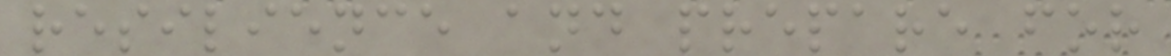resilience and prepare for
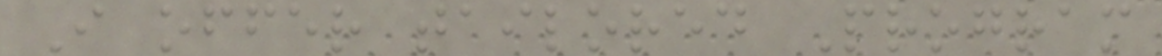I offer tailored Program
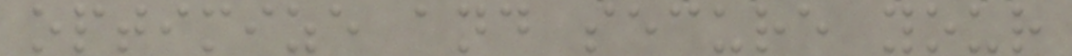optimize and secure your
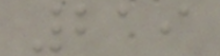219
